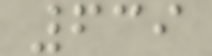639
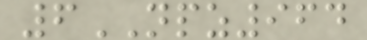6NPZ964
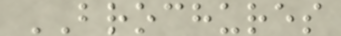BROCHURES
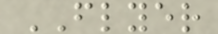FLYER
